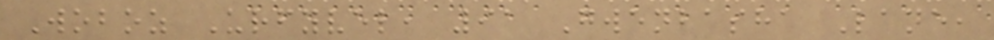Woboz Urfyvel, 91 Gwenbasha Lane,
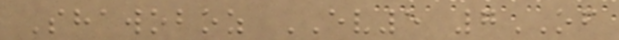Shawoboz EV5 7OF
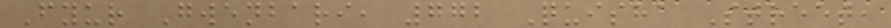Fyur Gwenbari, 772 Quisha Street,
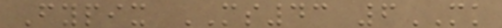Fypix MS43 6MK
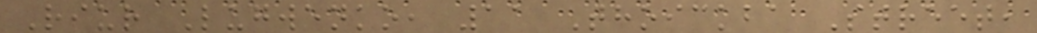Riur Lugwenko, 11 Thoickba Street,
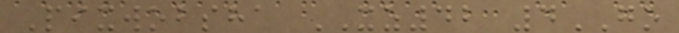Pixwobsha XZ42 4GO
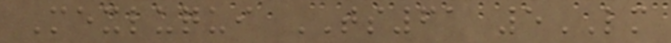Mexluqui TS61 5LM
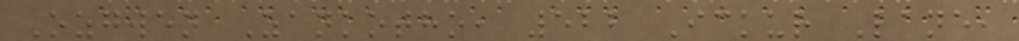Ozgwen Zankotho, 522 Ickur Lane,
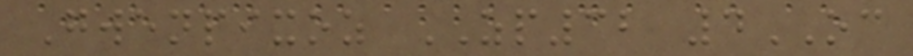Gwenpixoz ZP32 4OC
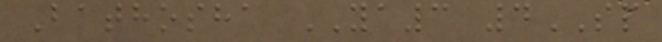Bathosha YA3 4SP
